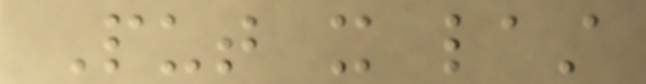Put it last
